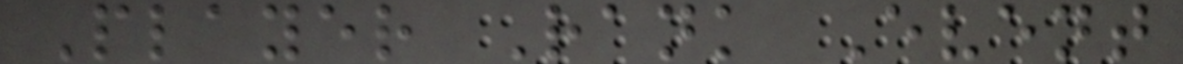Player Rank Event
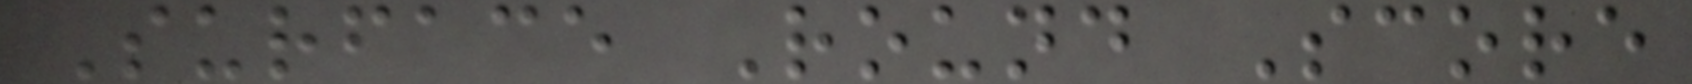Surface Round Score
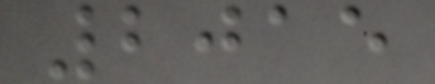2015
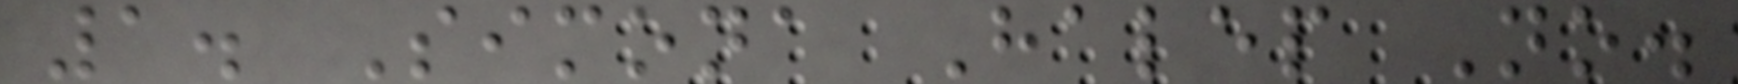1. Simona Halep No.
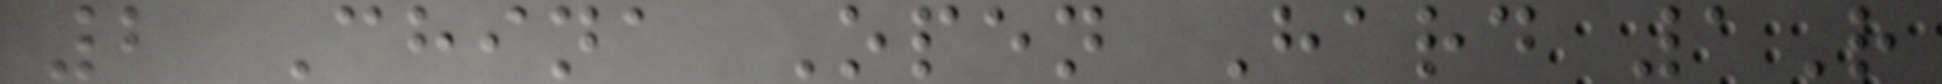2 China Open Hard 1R
